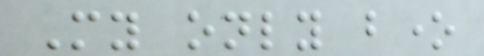My only bone
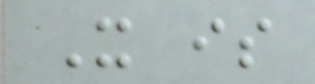It is
